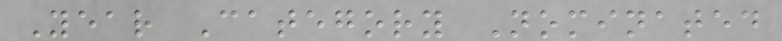Year Category Nominated
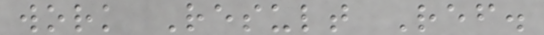work Result Ref.
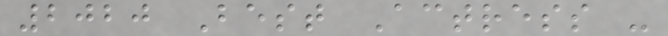2020 Best Actress -
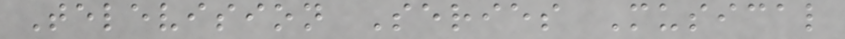Television Series Musical
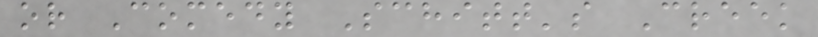or Comedy Schitt's Creek
